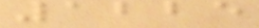1225
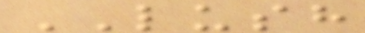LUSH
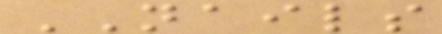NAILS
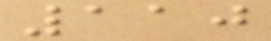110
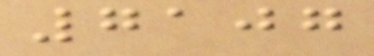7107
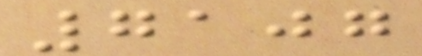7107
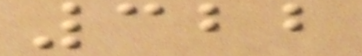322
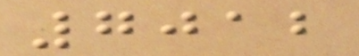7012
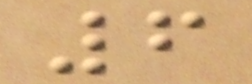6
